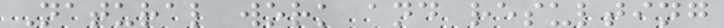Natural work and resulting
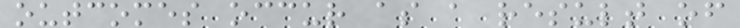outcomes occur as a result of
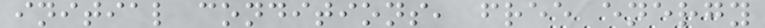initial conditions, free energy
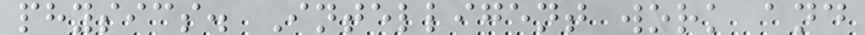physics. Intelligent work and
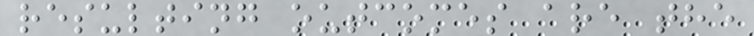resulting outcomes are the
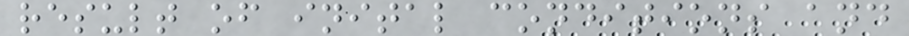result of inital conditions and
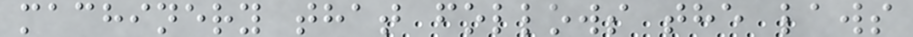machinery that follows the laws
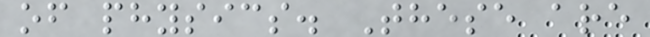of physics. These are
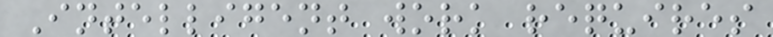Intelligent work requires
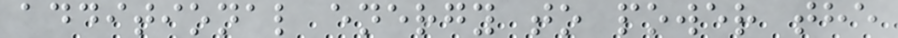additional energy to power the
